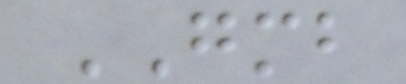GMB
